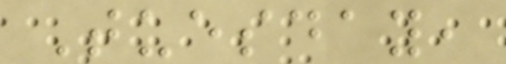Tuesday,
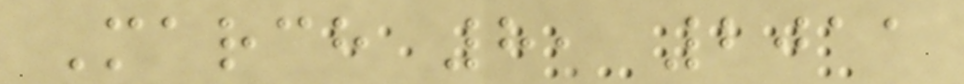March 8, 2011
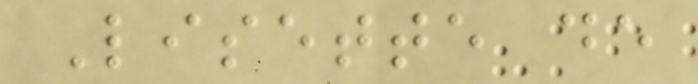Lisette de
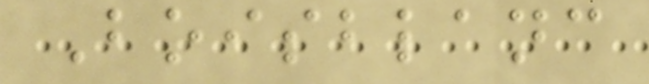Boisblanc
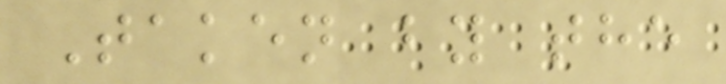Taken by the
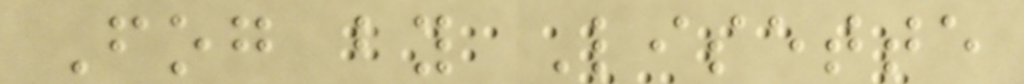Fog by Lisette
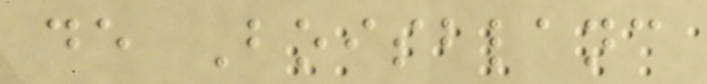de Boisblanc
